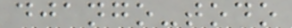django-todo
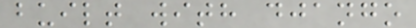built with django
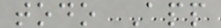todo App
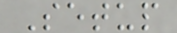Setup
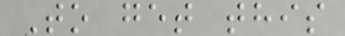To get this
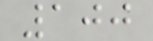100
